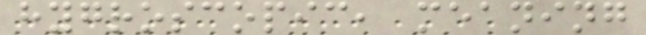hygroscopic, meaning
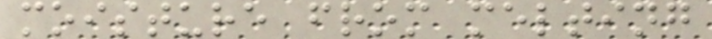moisture from melting
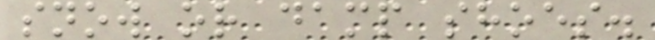snow or damp shoes.
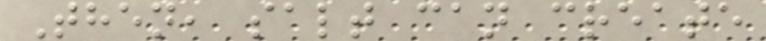Then, salt can create
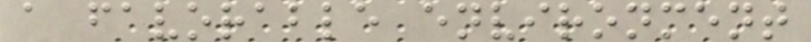a favorable environment
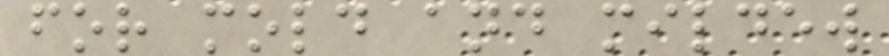for mold and mildew
